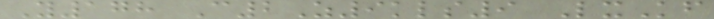Y178 C2Z9kls9 LxKf
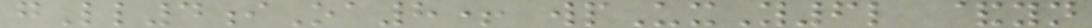gLl4iOa8+ wpUxY6l &yn
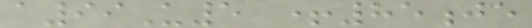a99U5 +85je
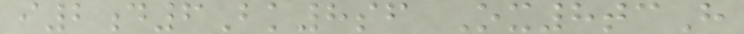i2d6Bk8sf Ox8tcH
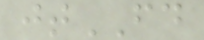jtFD
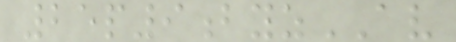25p9byzAV
